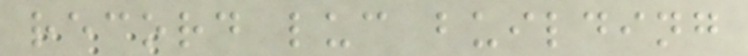record luc building
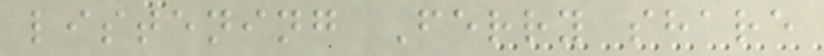listening Ferry share
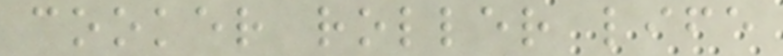cooker roller life
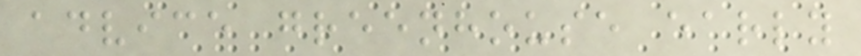advice greenhouse early
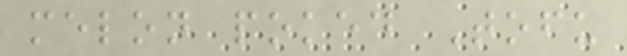melon poked Tofu
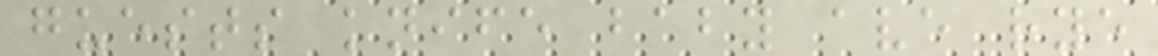guests knife baby ave rye
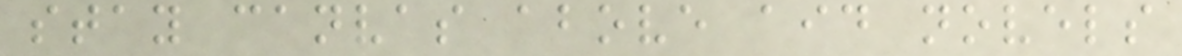stay canvas above aid novels
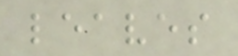leaves
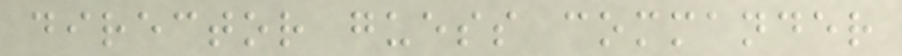director guess commander
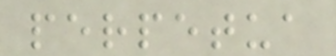perpetua
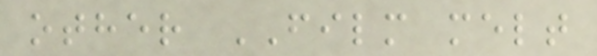other FILM melt
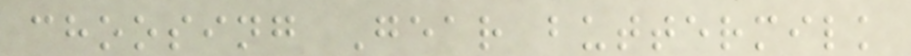choosing Gear buttermilk
